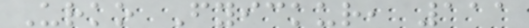Urko Fyickur, 111
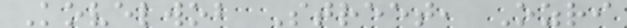Kovelwob Street, Ozri
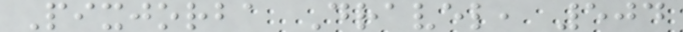Pixjorba Dravel, 504
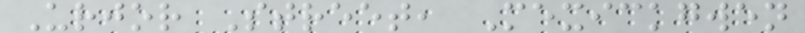Urjor Street, Mexickgwen
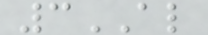3AL
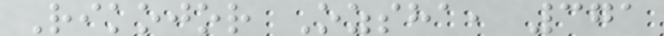Rikojor Ozsha, 371
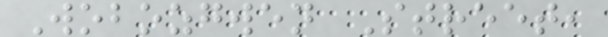Wobozgwen Street,
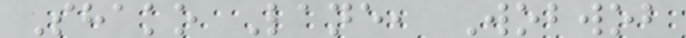Shako Lane, Wobwob
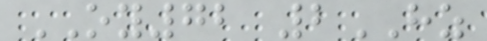OY72 2HZ
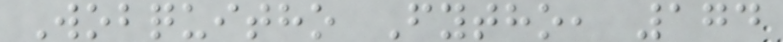Wobquitho Fytho, 174
